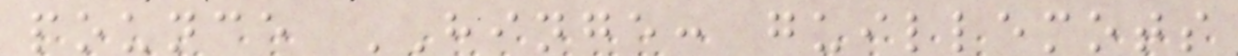pounce HINGE: guillemots
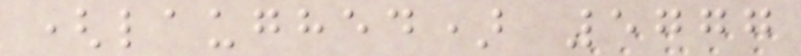(laughed) 5777
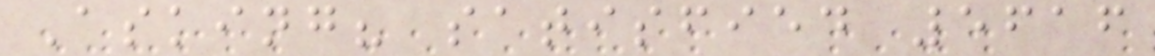Asking? satisfied 5616
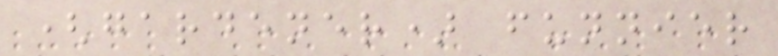(gardener) funnier
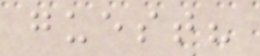guest?
